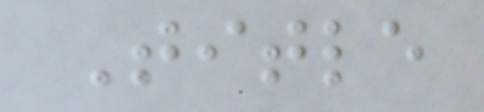Title
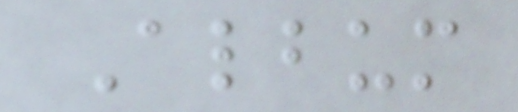Album
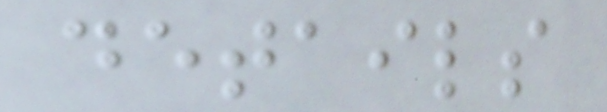details
